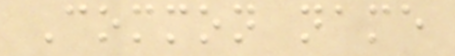Common name
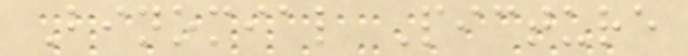Binomial Picture
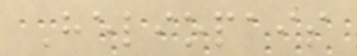Heliopais
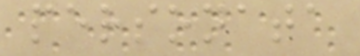personata
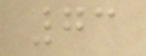73
